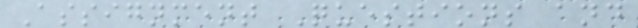Assignment Questions and
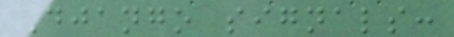Django signals:
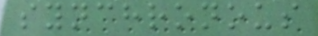synchronous
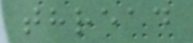thread
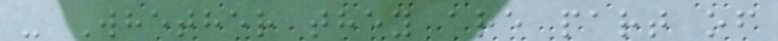- Whether they are part of
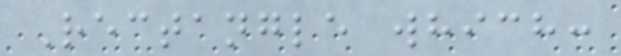Rectangle which:
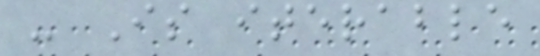- Is iterable
